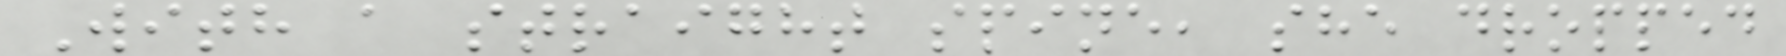With a straight spine, she dropped
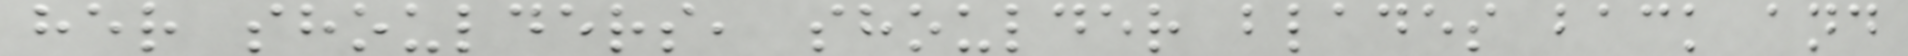her shoulders, shoulder blades back and
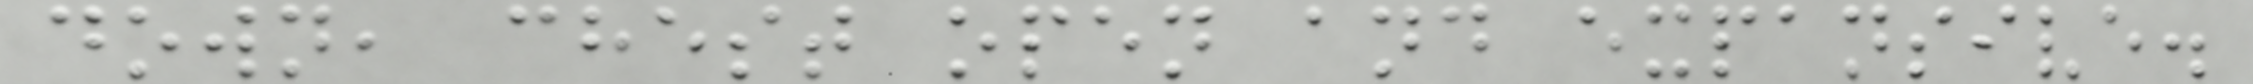down, chest open and expansive.
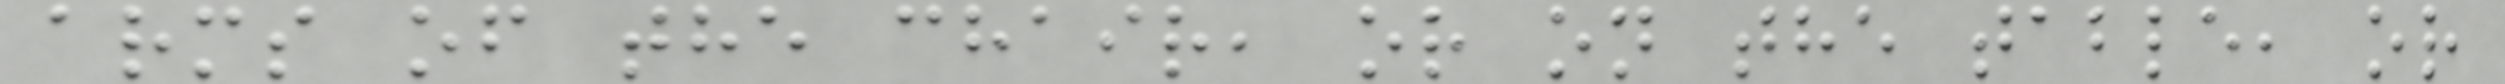arms of the chair, or on the table, or
